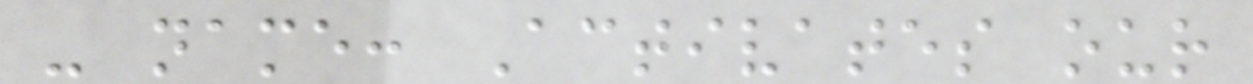- name: Activates our
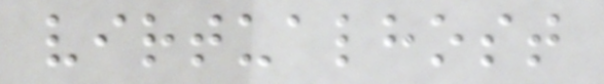virtualhost
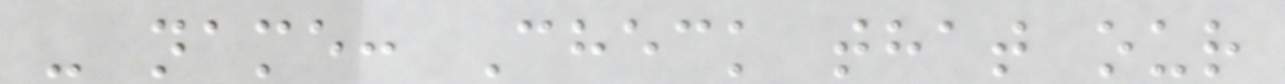- name: Check that our
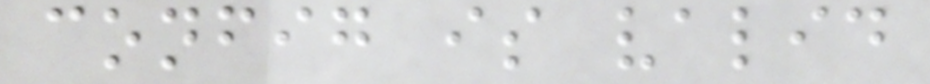config is valid
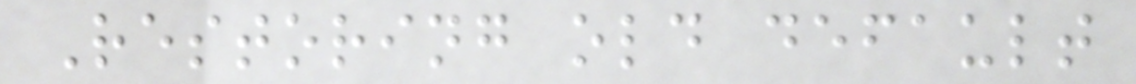Restoring old default
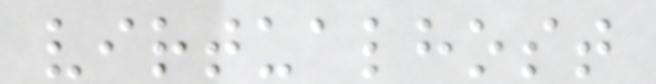virtualhost
